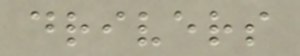drivers
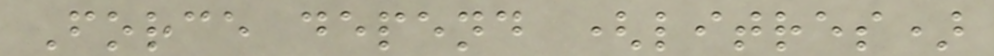Force depend (litres)
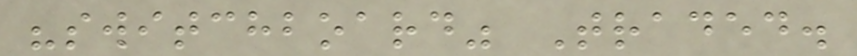"switchboard" Traded.
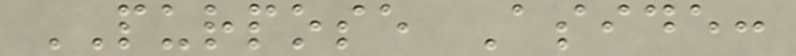PURPOSE Aside:
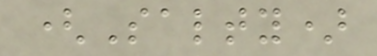(Salty)
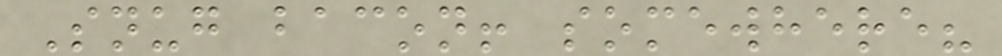Snug bacon! somewhere?
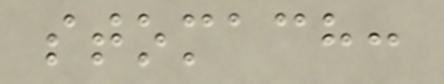stomach:
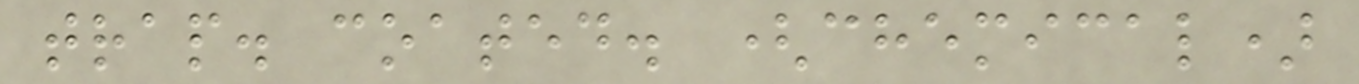trap. coated. (chemical)
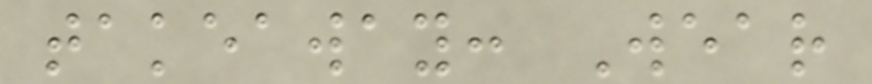takeaway: Wear
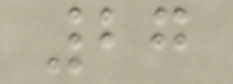27
